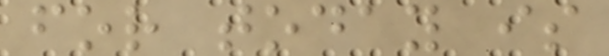for today is
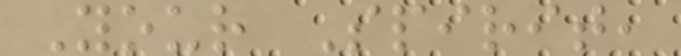Your Spirit,
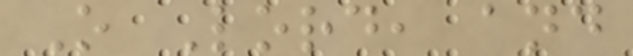O Lord, and
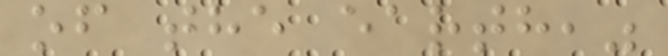of the earth,"
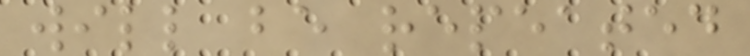will be repeated
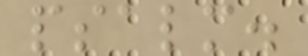psalm.
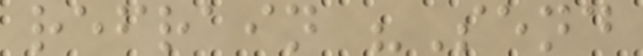refrain "Send
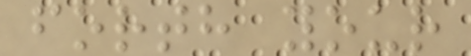forth your
